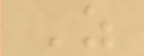As
